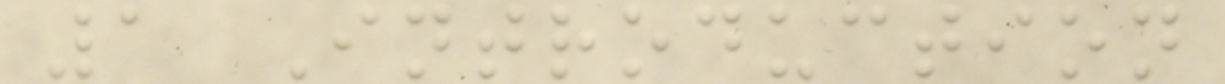1 Introduction
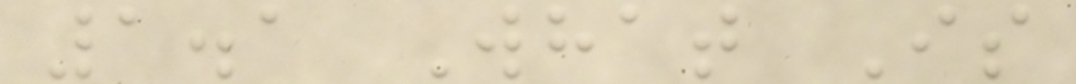1.1 What Is
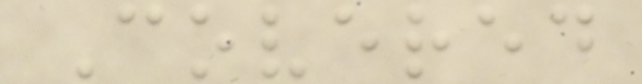Covered
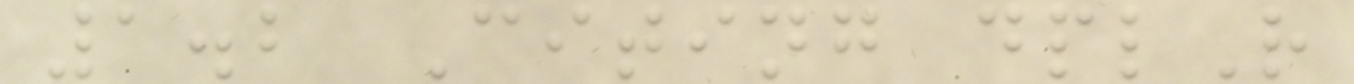1.2 Citing dplR
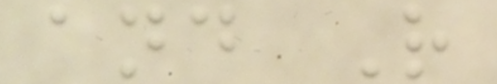and R
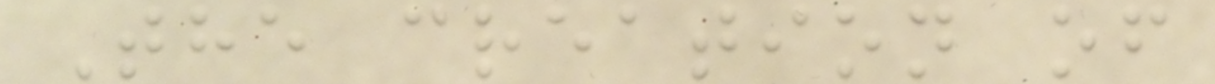The creation of
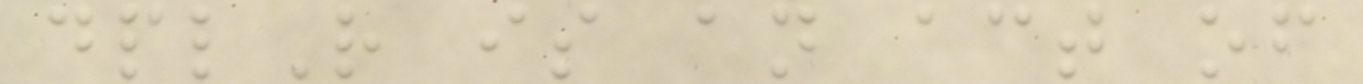dplR is an act of
